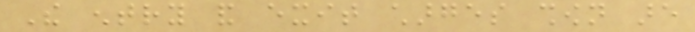The entry and exit charges shown are
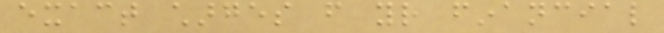exact charges from your financial
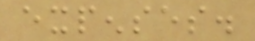expenses.
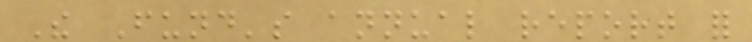The Fund's annual report for
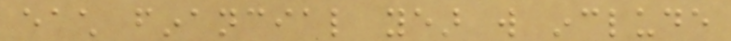each financial year will include
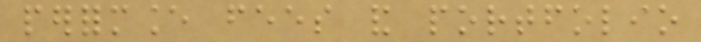performance fees and portfolio
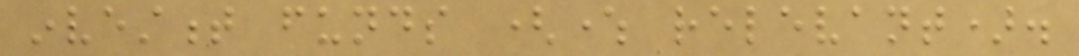investment funds (where relevant).
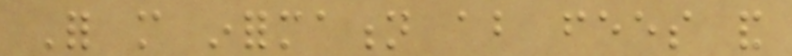For more information about fees and
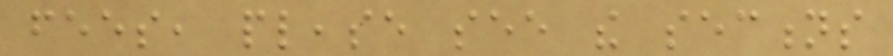fees, please see the sections
